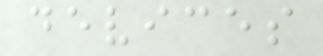devices
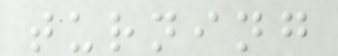turning
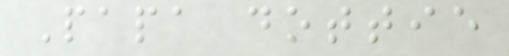Papa dottie
